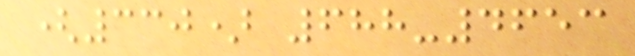(330) 688-4653
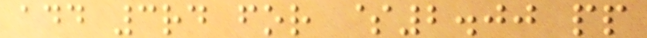add 3rd for $2.00 pp
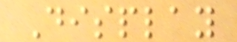Display
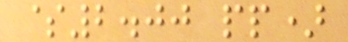$2.00 pp)
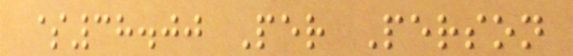$38.00 Per Person
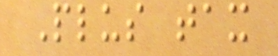Plus tax
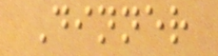Dinner
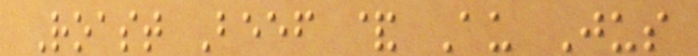Roast Beef & Au Jus
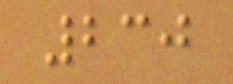230
